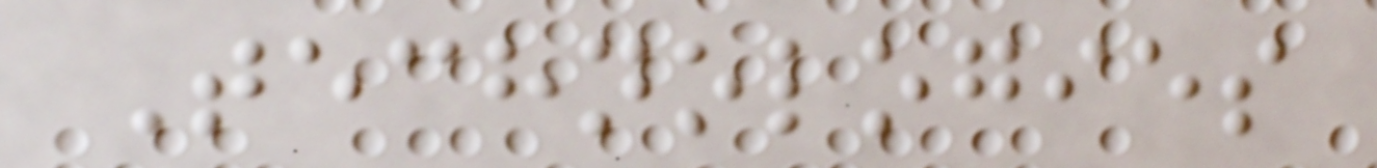Technologies
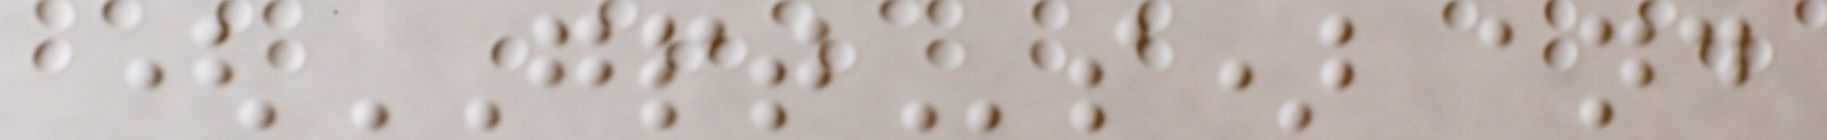(GPTs) and
